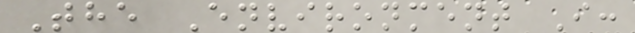The Environment I:
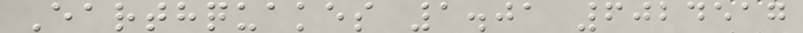Earthquakes 1.01 6024517
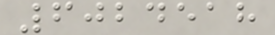6024518
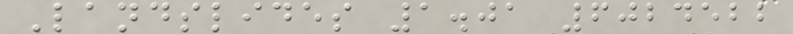Landslides 1.01 6024522
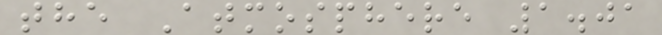the Atmosphere 1.01
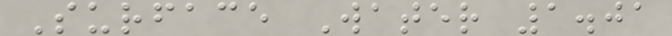Surface Water 1.01
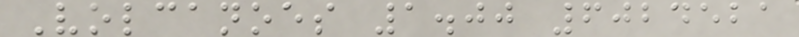Volcanoes 1.00 6024521
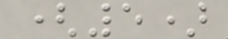(5)
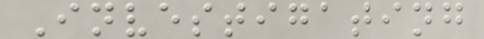Investigating
